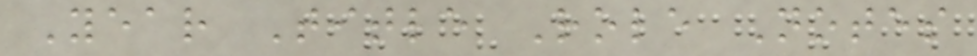Year Title Role Notes
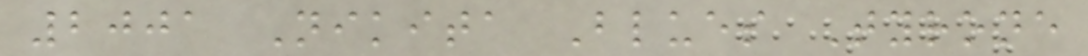2001 Nikita Blues Tyrone
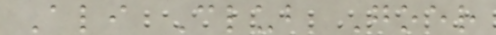Ali Club Goer
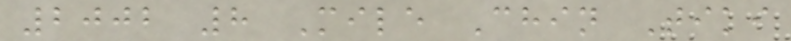2002 8 Mile Chin Tiki
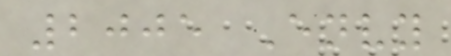2005 Envy
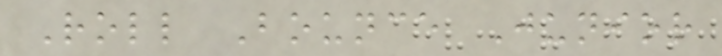Roll Bounce Junior
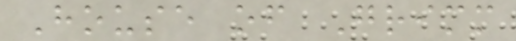House of Grimm
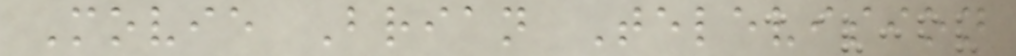Movie Brian Television
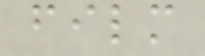film
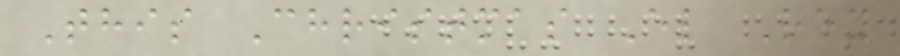This Christmas El Rey
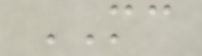MC
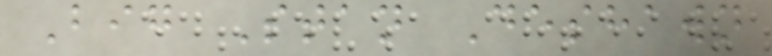Big Stan Deshawn
